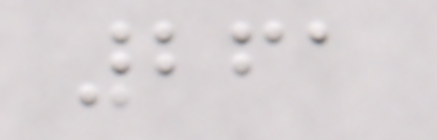261
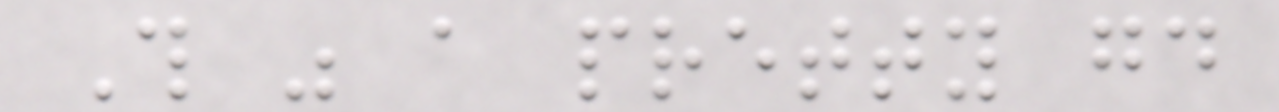This was a pretty good
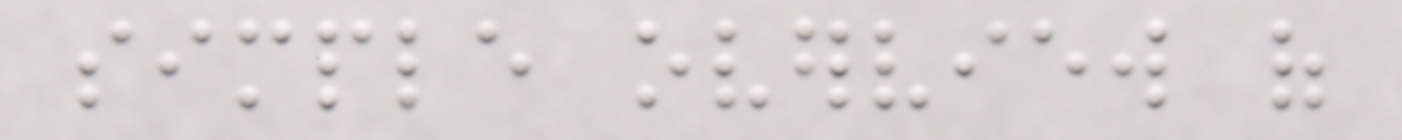simple overview of
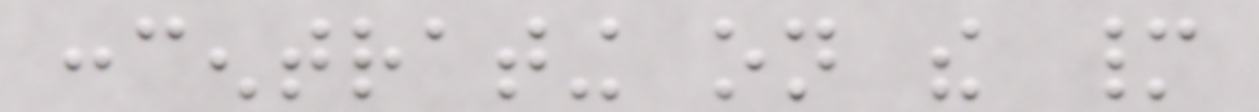concentrating on the many
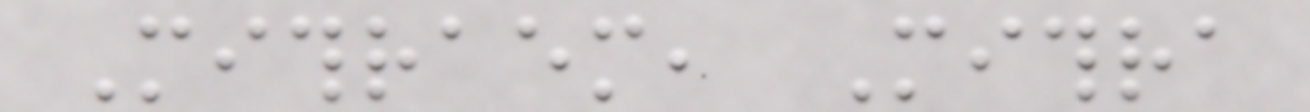Mithraem, Mithra
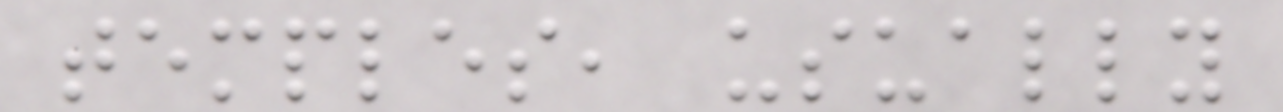temples, usually
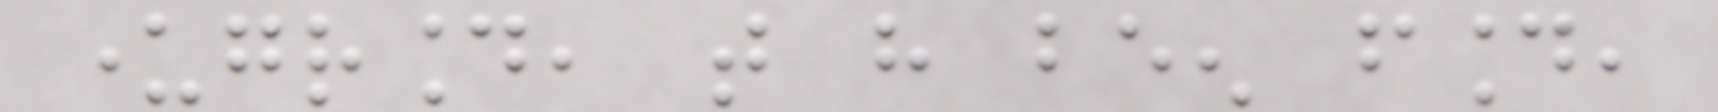underground, that have been found,
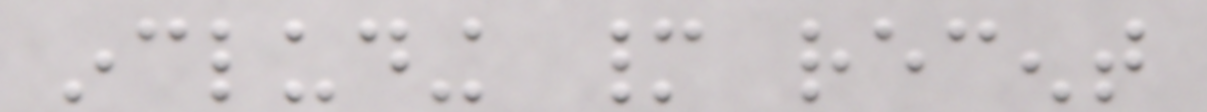including many recent
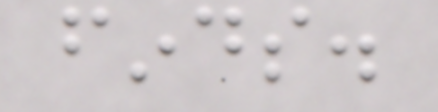finds.
